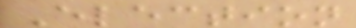Election
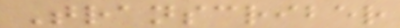Transcriber
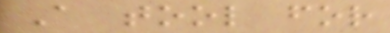A tool for
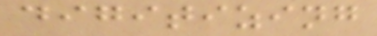digitizing
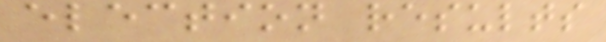election results
